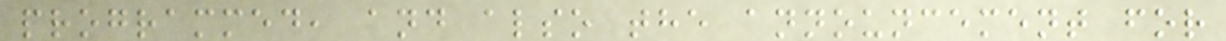programmed, and also the announcement for
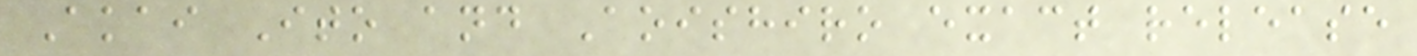Akai Ito and Aoishiro exact release
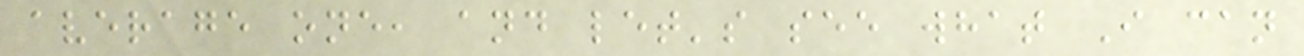average one, and let's see what I can
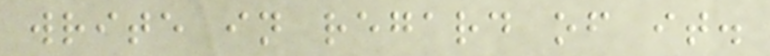write in regard of it.
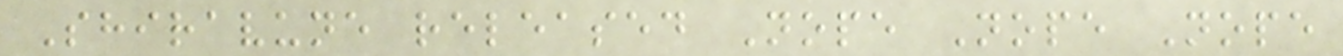Shiravune released Nope Nope Nope
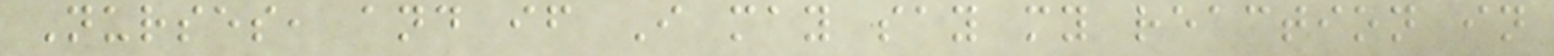Nurses, and if I may say my reaction in
